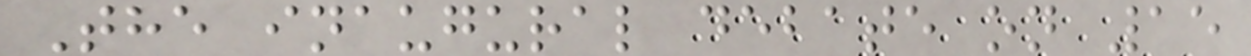The inaugural debate on 15
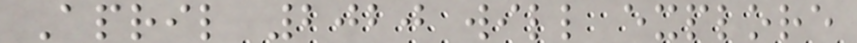April 2020 will explore
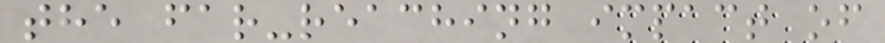the far-reaching impact of
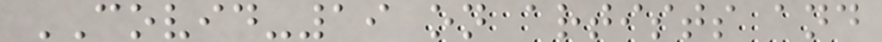COVID-19 on artists and
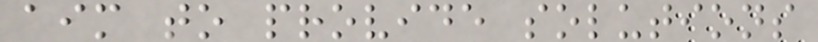aim to provide solutions
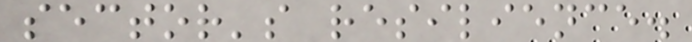sector's resilience.
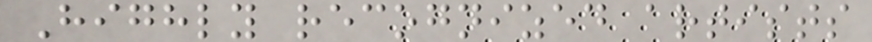Highly recognized artists
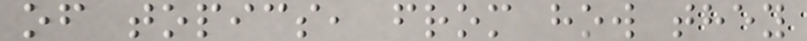of topics, from how they
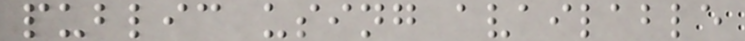public using available
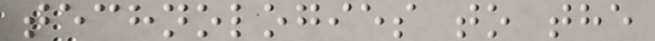technologies to the
